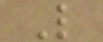L
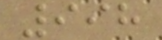998
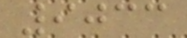9033
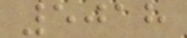5018
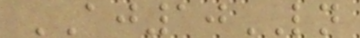AJ10LN
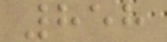858
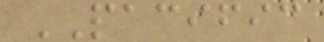PACIFIC
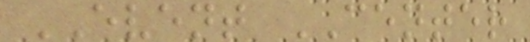EVENT CENTER
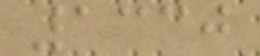1330
